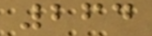264
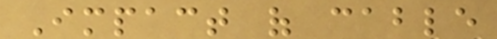Impact of cable
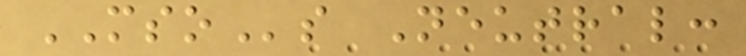MSOs Neutral:
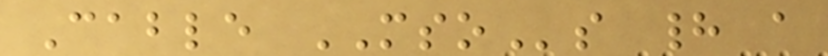Cable MSOs had a
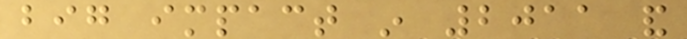big impact in 2011 and
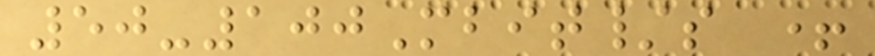50-100Mbit/s +
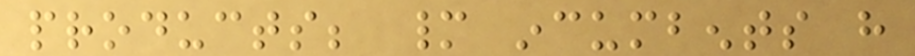products; many incumbents have
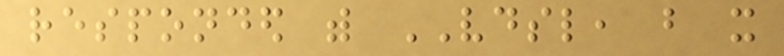responded with VDSL, but it
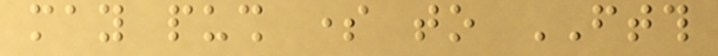may push some to FTTH
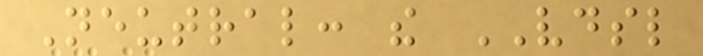Neutral: the VDSL
